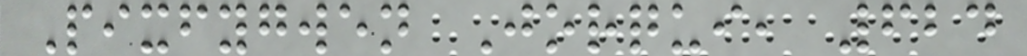Pixfygwen Jorqui, 624
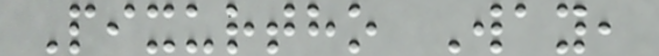Pixurtho Way,
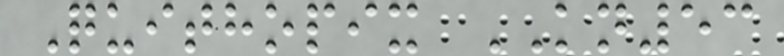Quithopix KN53
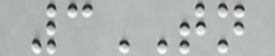3TN
